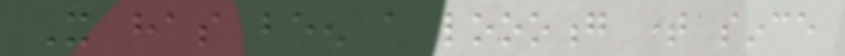It has been a loooong time since
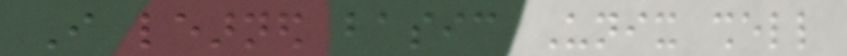I learned basic Unix shell
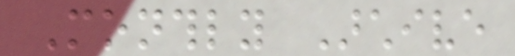Monthly Archive
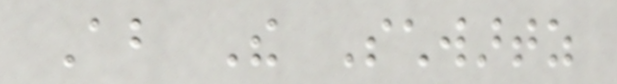About The Schwartz
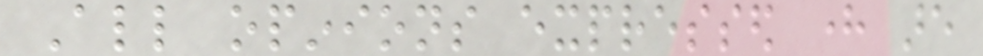All opinions expressed here are
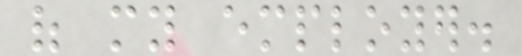of my employer.
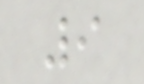9
